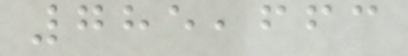785,663
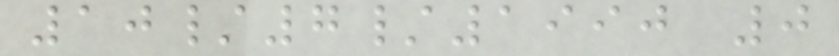10/7/1990 0
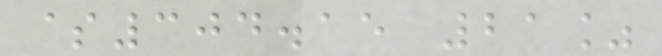$304.15 21%
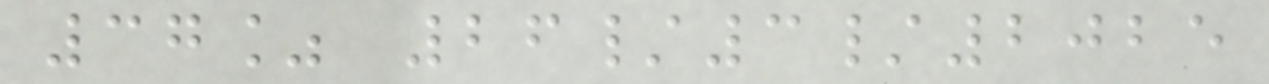37% 26/3/2025
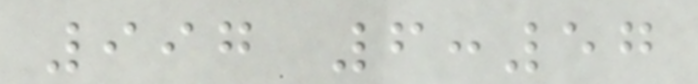997 6:57
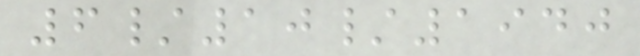6/10/1940
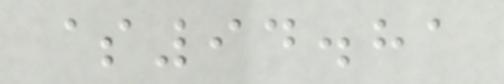$94.81
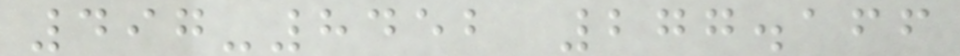497-8452 277.166
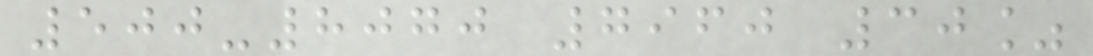500-8070 7960 30%
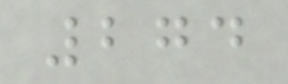274
